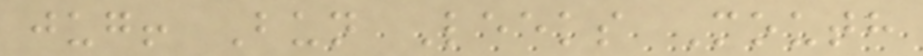jug! Bun Leeks Mouth
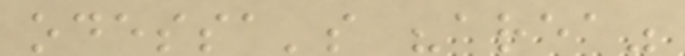odessa's "area"
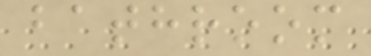bathroom
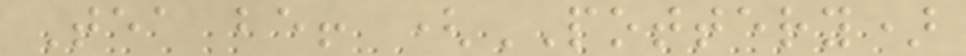Tea be! (POTTERY)
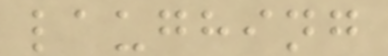laughing
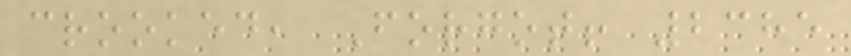crooked, Forgot! 2385
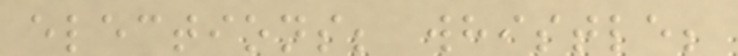elections; whistle;
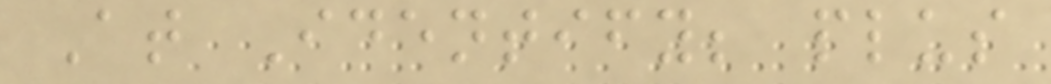At Identify; plus
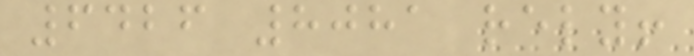6426 8081 rely!
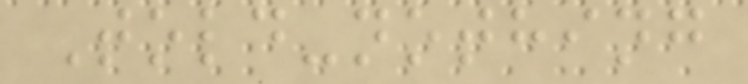Told-nothing
